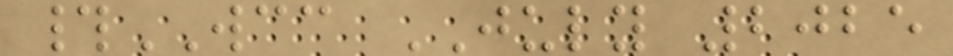#WCC JULY 2025
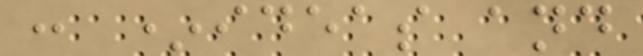: *ideas and
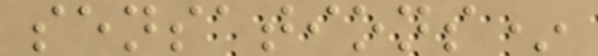sensations*
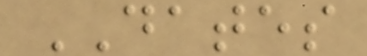DATES
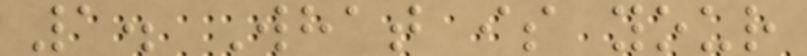1. What is your
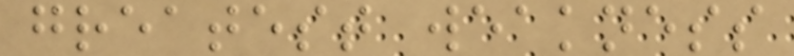greatest weakness
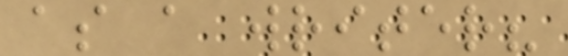as a writer?
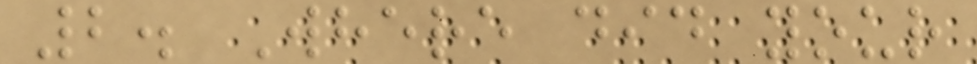2. Where did your
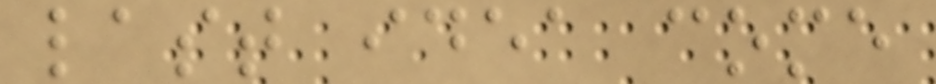last idea come
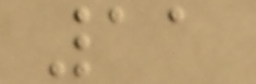11
